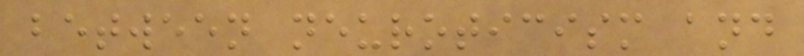between neuroticism and
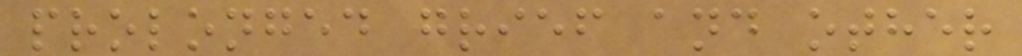prolonged grief and other
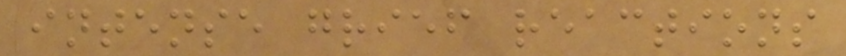intense grief reactions
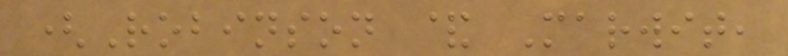(Robinson & Marwit,
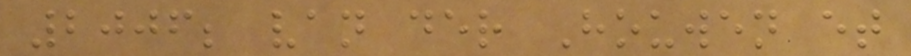2006; van der Houwen et
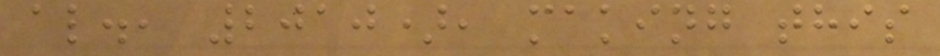al., 2010), making this
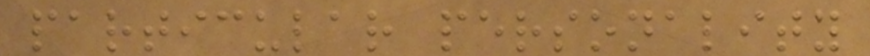particular personality
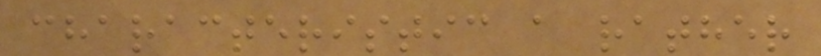characteristic a rather
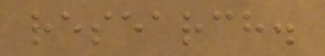research.
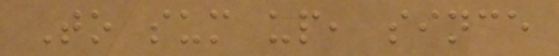To sum up, since
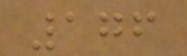176
